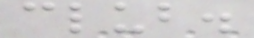club.
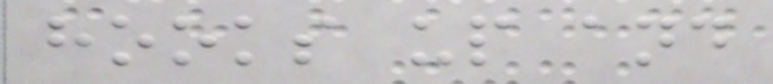hooks up and
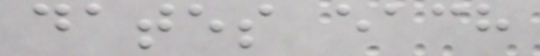dates each
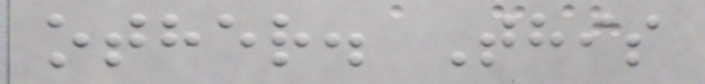other. This
